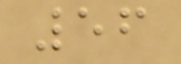56
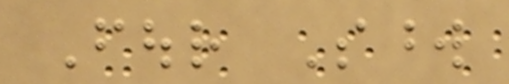Four Sword
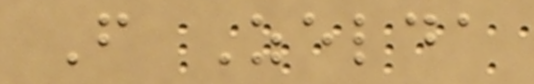From Zelda
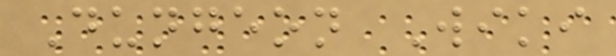Dungeon Wiki
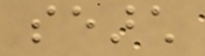search
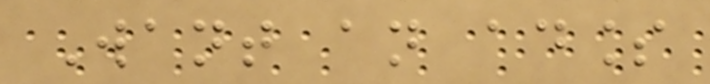Want an adless
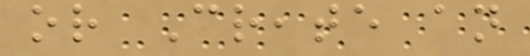or Create an
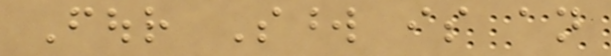Four Sword is an
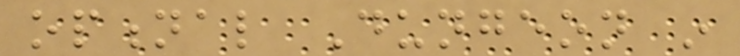optional Dungeon in
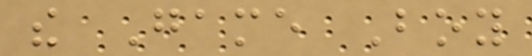the Game Boy
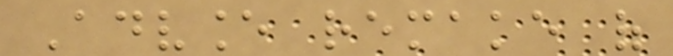Advance remake of
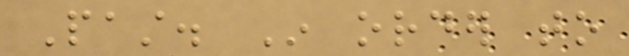Past. In order to
